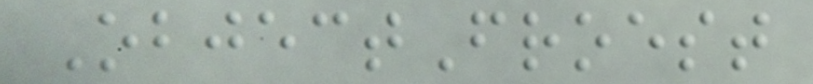ObjectFroest
